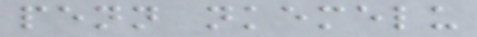penn nkemelu
